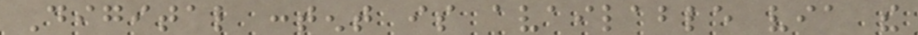Digital content is available via the
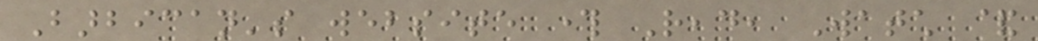Barbican's website through Read, Watch &
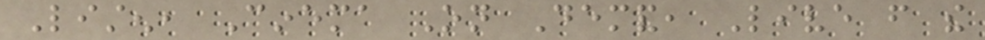Listen, Cinema On Demand, Live from the
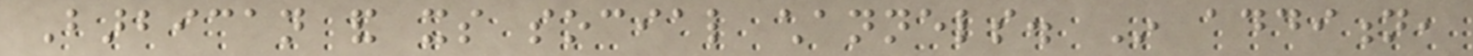Barbican and its social channels. In addition,
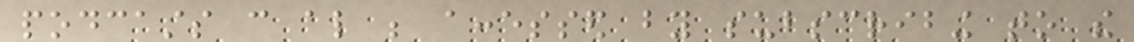podcasts can also be accessed by subscribing to the
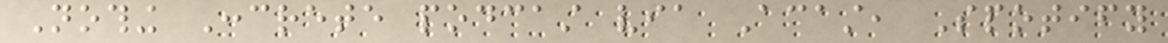Nothing Concrete podcast via Acast, Spotify
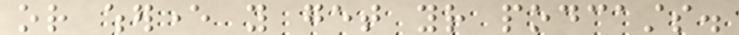or wherever you get your podcasts.
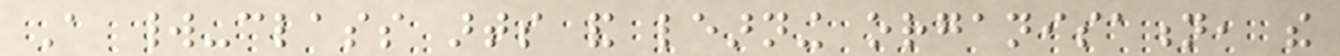A world-class arts and learning organisation, the
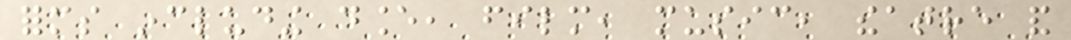forms including dance, film, music, theatre and
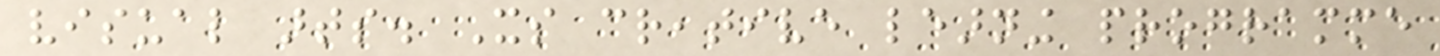visual arts. Its creative learning programme
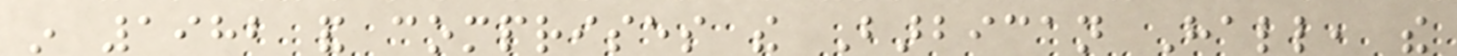in 1982 and comprises the Barbican Hall, the
